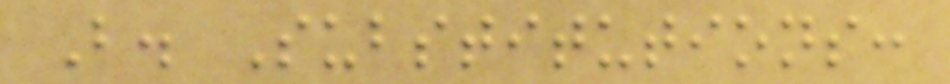B. Substitutions:
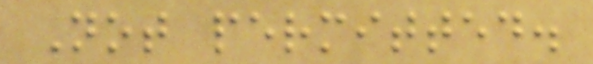Not permitted.
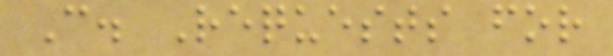C. Requests for
